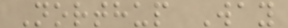Northup Way
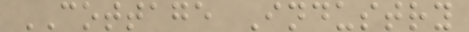COTTAGE Industry
